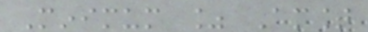Minimum % Amount
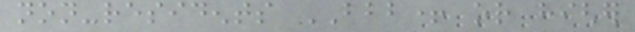non-residents BBB+ or higher
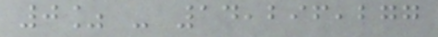0% - 14,296,277
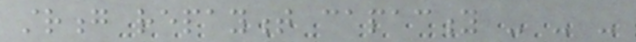strong repayment capacity - - -
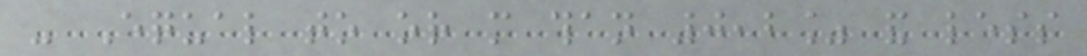- Equal to or more than 0,2% and less
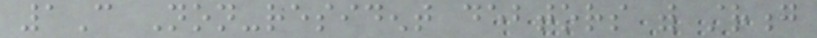1C Non-resident debtors with strong
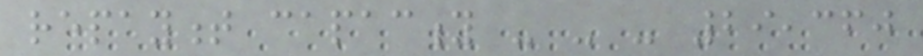repayment capacity - - - 29,360
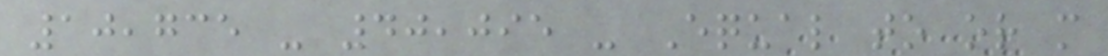10,735 - 40,095 - Equal to or more
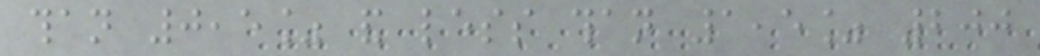than 0,5% and less than 1,5% 200
